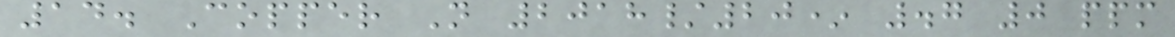14. Copper N 2018/20* .7 0 ppm
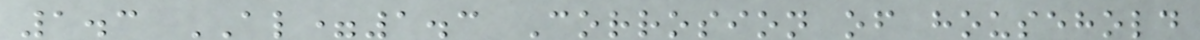1.3 AL=1.3 Corrosion of household
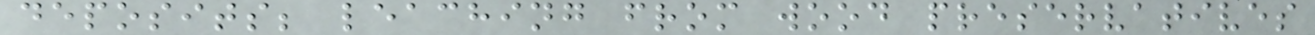deposits; leaching from wood preservatives
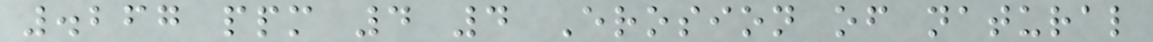.267 ppm 4 4 Erosion of natural
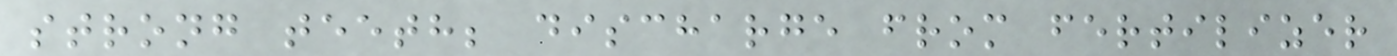strong teeth; discharge from fertilizer
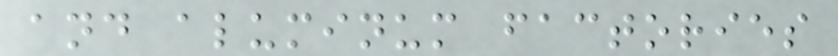and aluminum factories
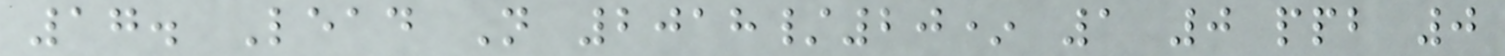17. Lead N 2018/20* 1 0 ppb 0
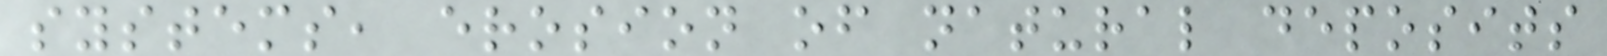systems, erosion of natural deposits
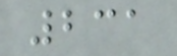231
